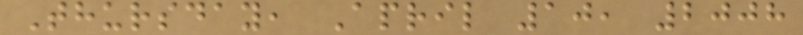Thursday, April 10, 2008
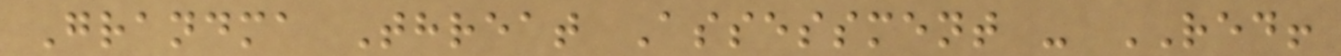Grandma Threat Assessment - RED!
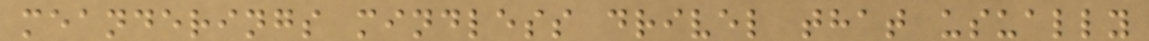meanderings mindless drivel that usually
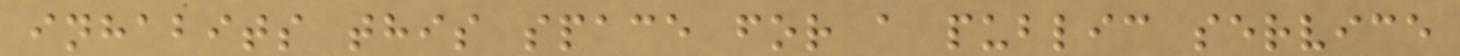inhabits this space for a public service
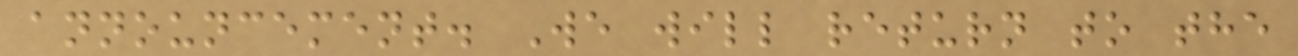announcement. We will return to the
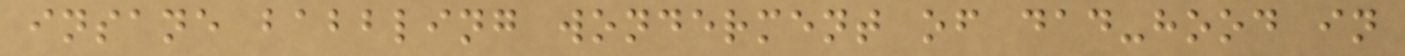insane babbling wonderment of dad-hood in
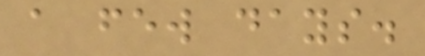a few days.
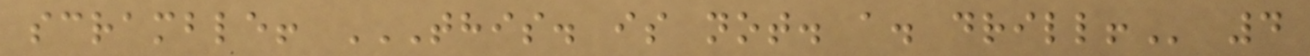scramble! THIS. IS NOT. A. DRILL! 4
